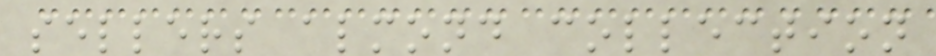sellers almond collection
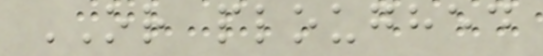OR ploughed
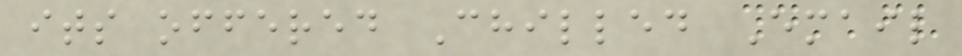its offered Chilled Email
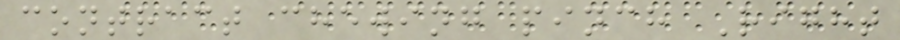contract chewing pinch Right
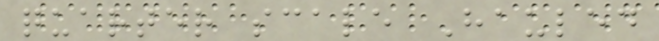quarter scale Hauled
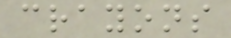crayons
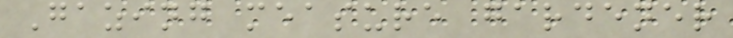Gazing measure gardener
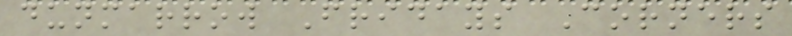dunmarrow Fridays Corners
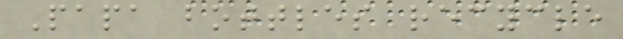Papa bottles recycle
